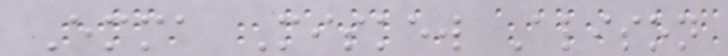Emma Miskew Alison
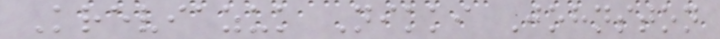Kreviazuk Nikki Johnston
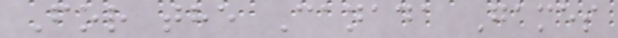For the Canada Games
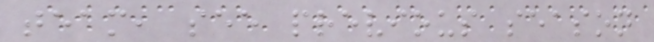team, see previous season
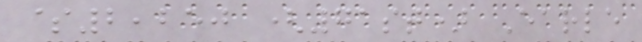$2,250 (71st) Earle
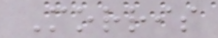Morris
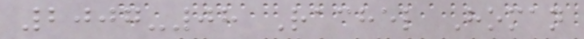2007-08 Rachel Homan
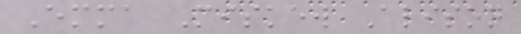Emma Miskew Alison
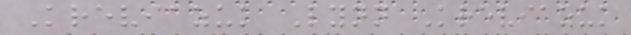Kreviazuk Lynn Kreviazuk
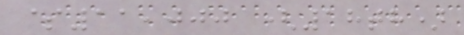$11,000 (18th)
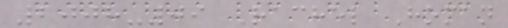2008-09 Rachel Homan
